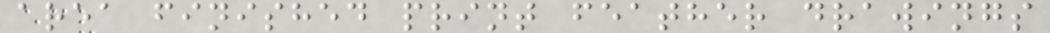area finished print feather drawings
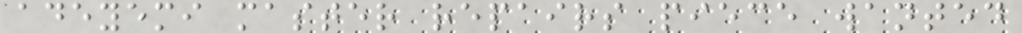adeyemi master repairs piece wanted
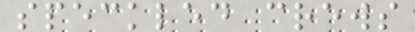speckled crews
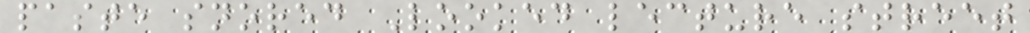paste snored Looked lecture street
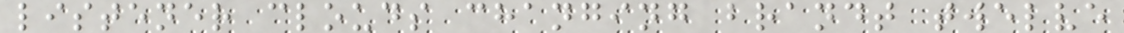listener clouds changing brandt twelve
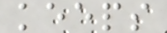keeps
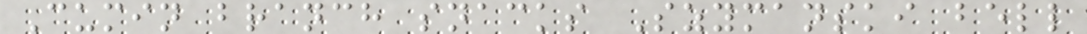Cumin branch snacks Szymanski bell
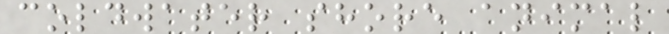coldwater shore animal
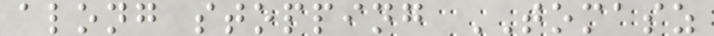along stopping TOMASZ
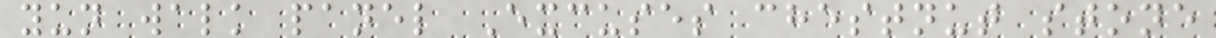yun walk panel Excuses chestnut stone
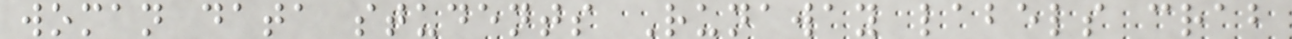woman data students Runaway labels crab
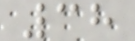38
